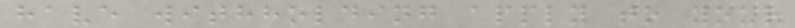have withholding apply to your
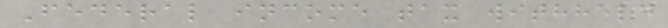Federal income tax withheld
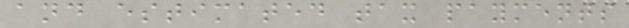and estimated tax payments
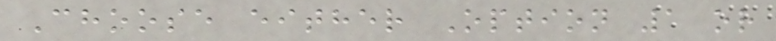Choose either Option 1 or
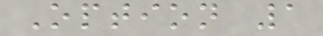Option 1
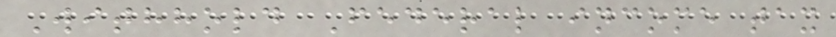Withhold Federal income tax
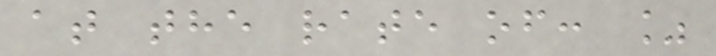at the rate of: %
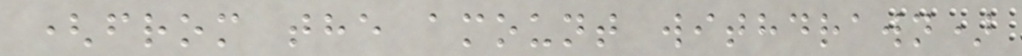(from the amount withdrawn)
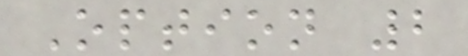Option 2
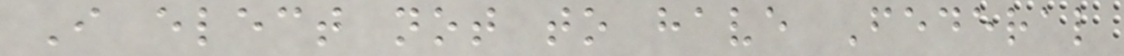I elect not to have Federal
